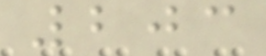203
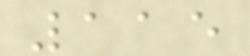115
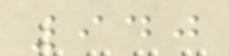940
